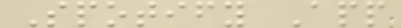Spotify App
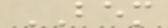BEM
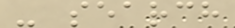- search
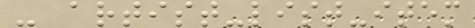- artist-list-item
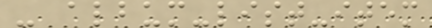- album-list-item
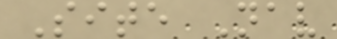Site Nav
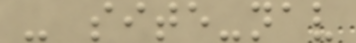- site-nav
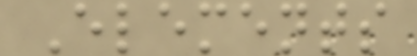Elements
